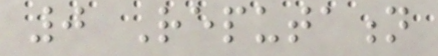0 Reputation
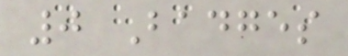0 Badges
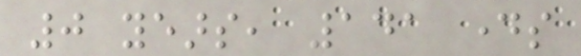0 years, 141 days
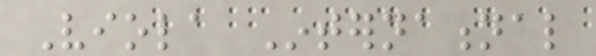Viola International
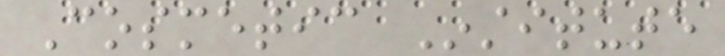Cosmetic Institute
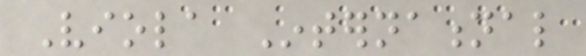Viola International
